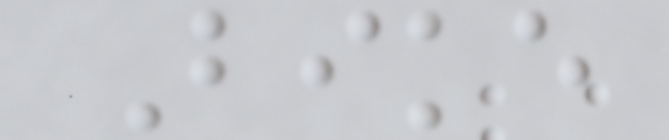Bike
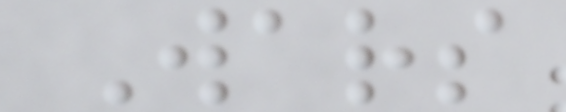Wars
